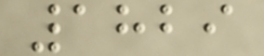1829
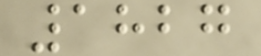1827
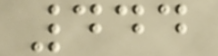444
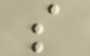s
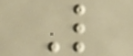L
